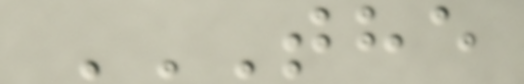THE
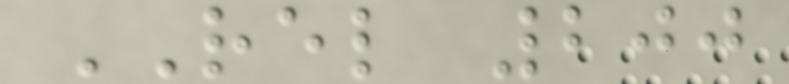REL 200
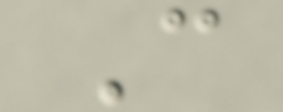C
